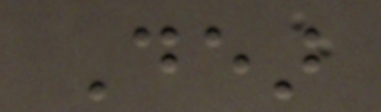Dear
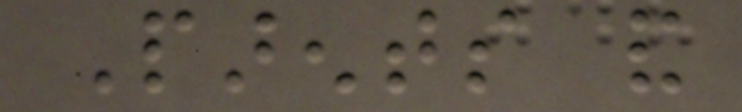Parents and
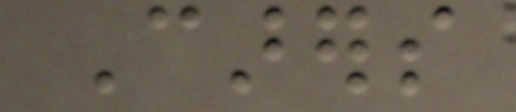Carers
